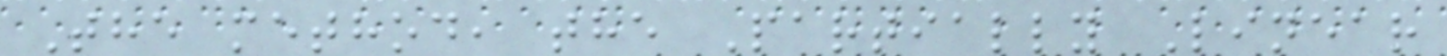The method, the Partially Linear
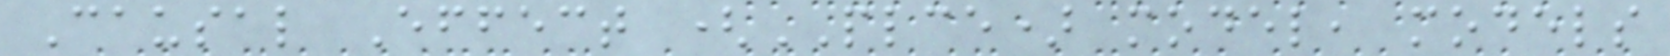Causal Effect (PLCE) model, models
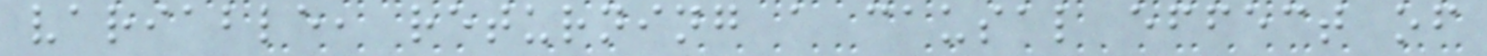variable, returning a causal effect of
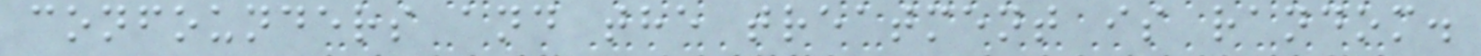confounders and the treatment is random.
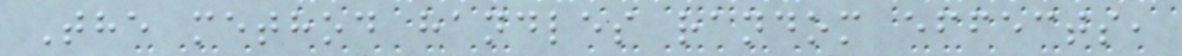The method handles random effects,
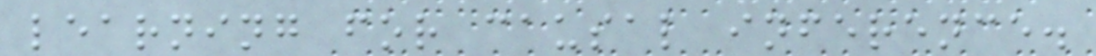learning for causal inference.
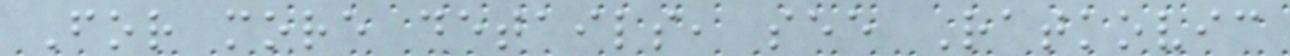For more details, see Ratkovic
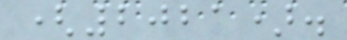(2021).
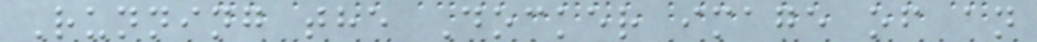Running the Docker image of an
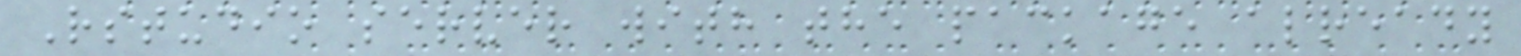Rstudio server with the package already
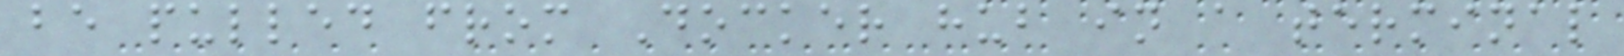be pulled from Docker hub in a terminal
